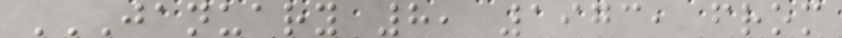JANUARY 8, 1973, FROM
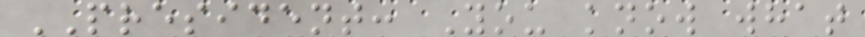PRESIDENT: You know what
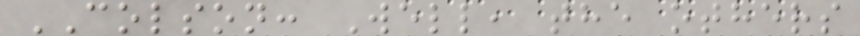COLSON: Well, the others
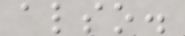also.
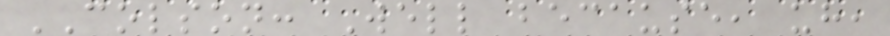COLSON: Well because, uh,
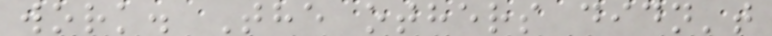work. The others didn't
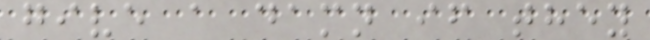give a damn if they
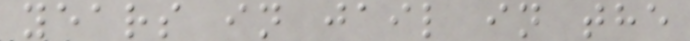years in jail in the
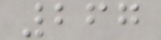267
